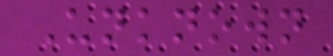Unknown
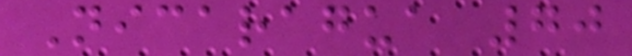Nicaragua 70
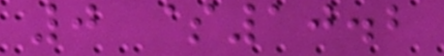0 $10.2
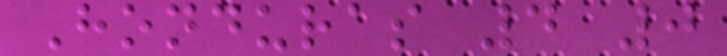Honduras 4 0
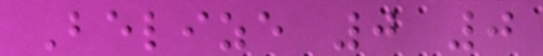Belize 0 0
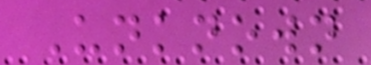Unknown
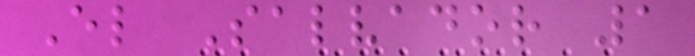El Salvador 1
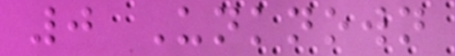0 Unknown
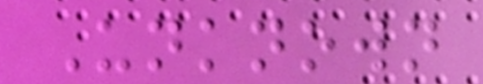Unknown
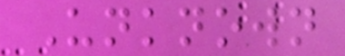Unknown
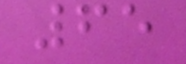65
